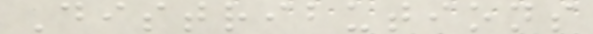Distributions
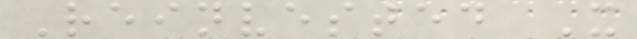Reinvested X
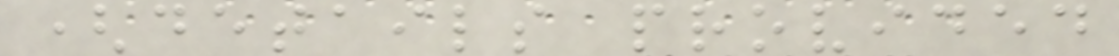(details provided
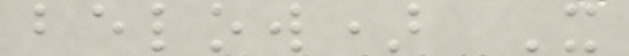below) X
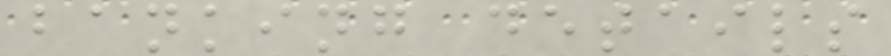banking details
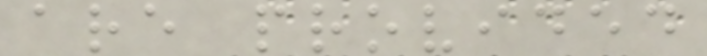are provided
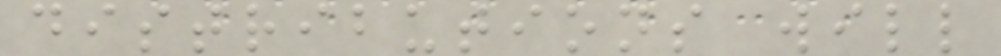distributions will
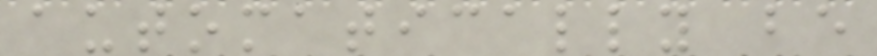automatically be
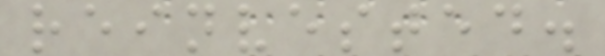reinvested.
